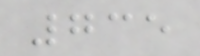735
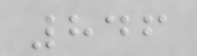846
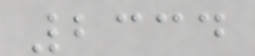2334
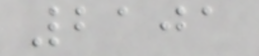2101
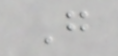G
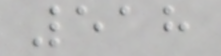518
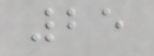25
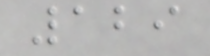129
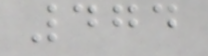474
